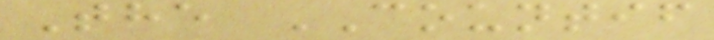The COUNTIF
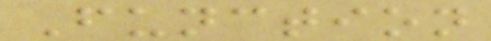Function
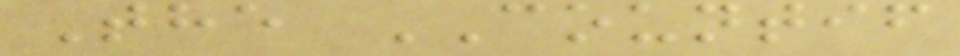The COUNTIF
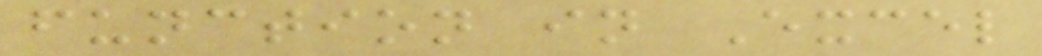function in Excel
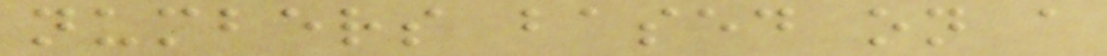numbers based on a
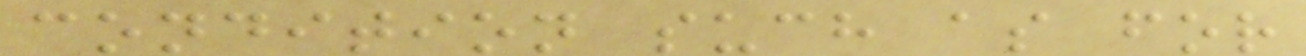condition such as for
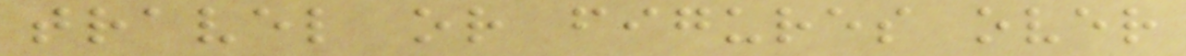travel or figures over
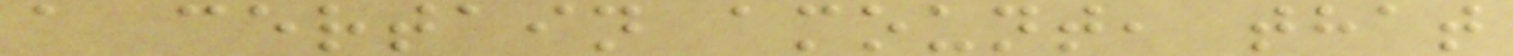a certain amount, that
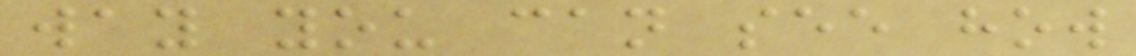way you can see how
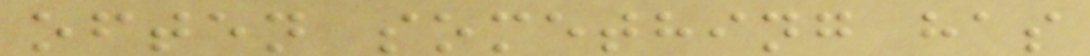often something has
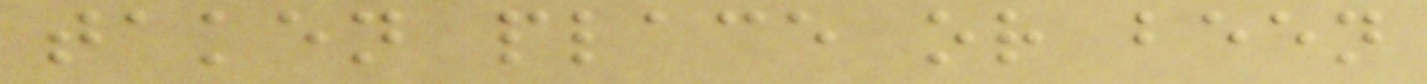taken place or been
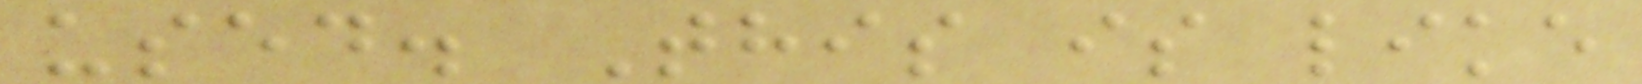used. This is like
